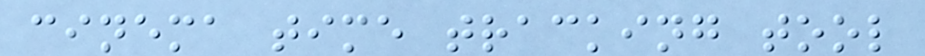cinema time tracking tool
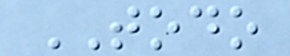TODO
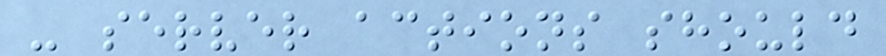- server actions should
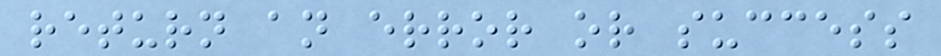return an error or success
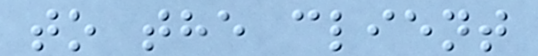to the client
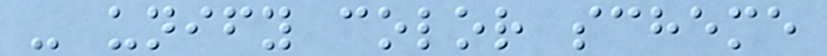- unify color scheme
